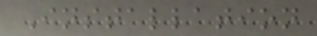Installation
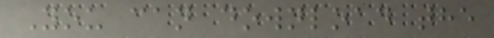You can download the
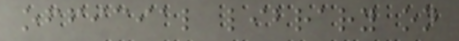official library on
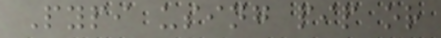Pypi using pip or
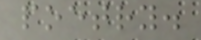poetry.
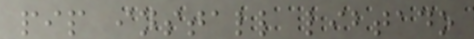pip install libtado
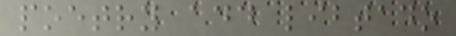poetry add libtado
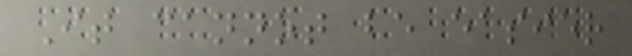It cannot be easier
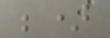;)
